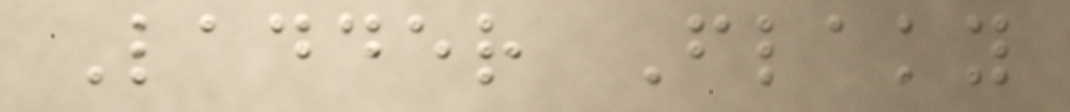Ladder Flaky
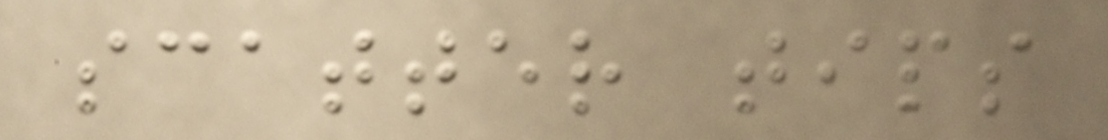scatter tips
